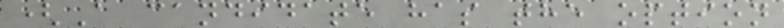(A candidate has the option
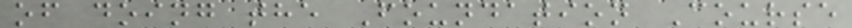of doing the Foundation Course
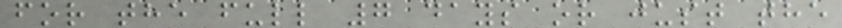for the full 7 days or just the
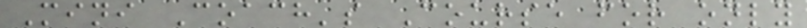Mini Coach's Course for only
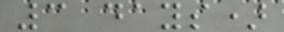3 days)
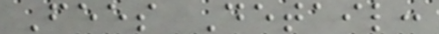Fees Detail:
